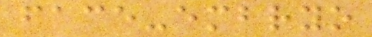face-embryo
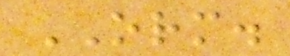ORM.
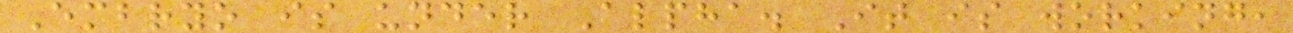Embryo is under Alpha. It is working,
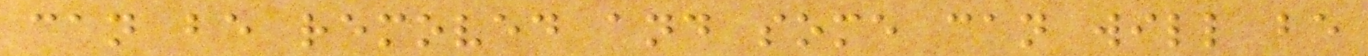can be removed and some can will be
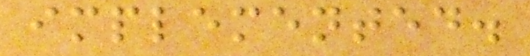implemented.
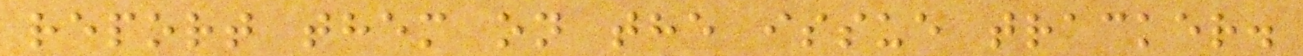report them on the issue tracker.
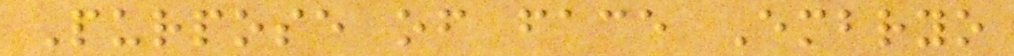Purpose of face Embryo
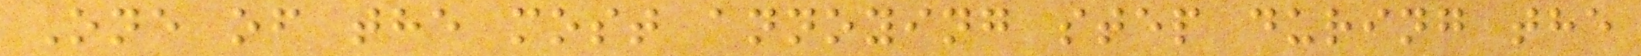One of the most annoying step during the
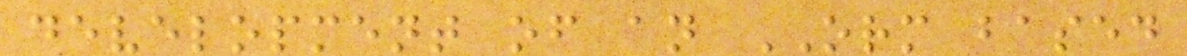development of an ORM based
